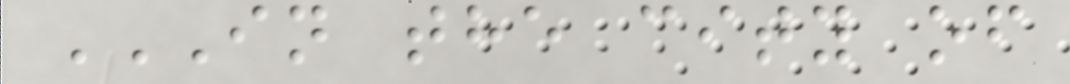IN THE CITY OF
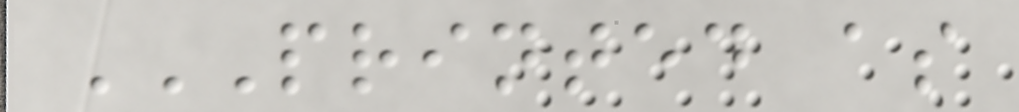PRINTED AS
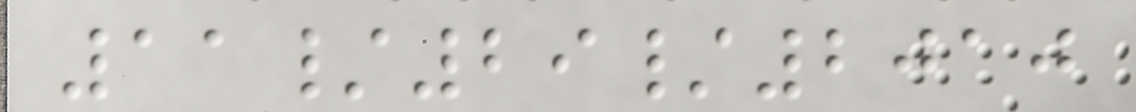11/29/2010
